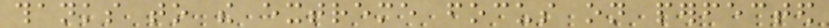thanks to the extreme focus on perfected
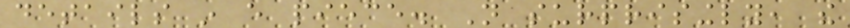details in every piece. Not surprisingly, the
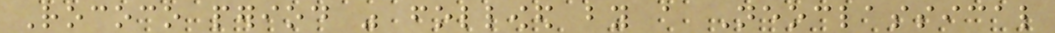Rococo period was followed by a Neoclassical
